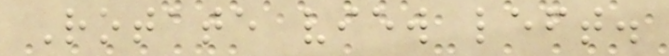Rotate view left.
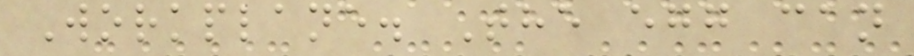Workplane. The egg can
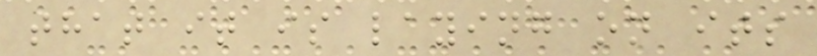that it is laying on its
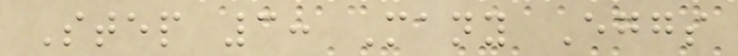Step 3: Many Eggs
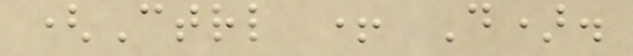(Ctrl + D).
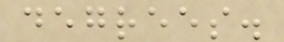degrees.
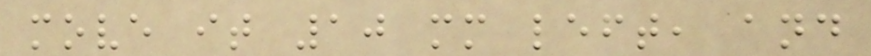move it 10 mm left, and
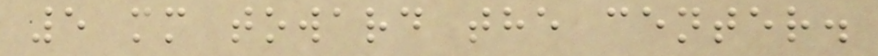5 mm toward the center.
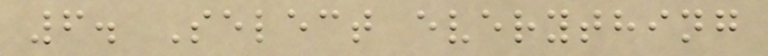6. Select everything
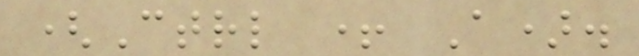(Ctrl + A).
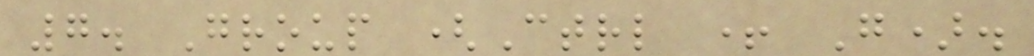7. Group (Ctrl + G).
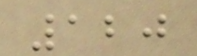120
